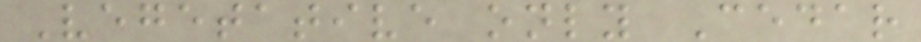Vegetative only Cedar
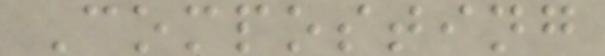Composting
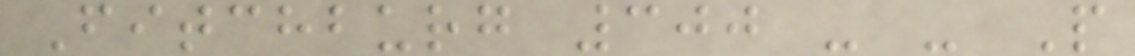Fitchburg 300 - - P
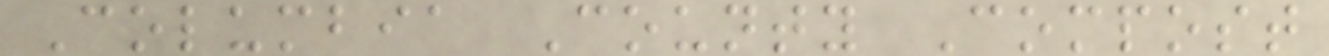Columbia County Compost
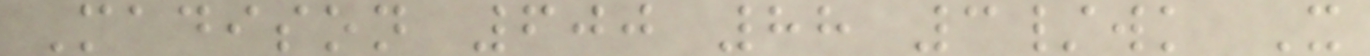Madison 600 88 3/wk X
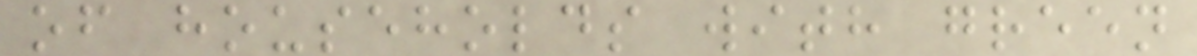of households with green
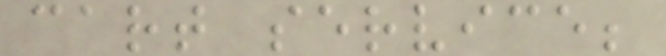cart service;
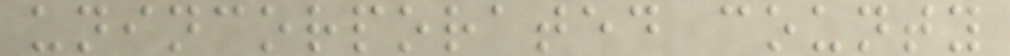unincorporated county
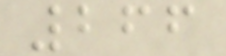266
